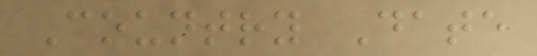Country Date
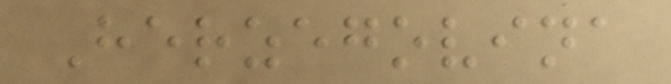Herzegovina
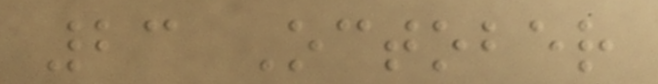23 October
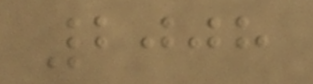2008
